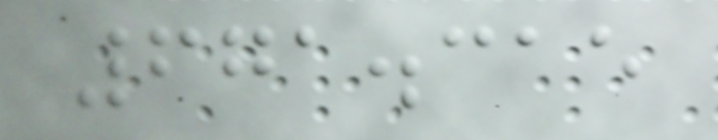671.315
